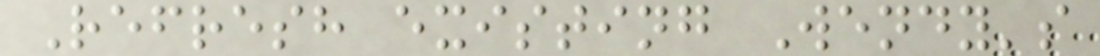Refresh existing Wendy's
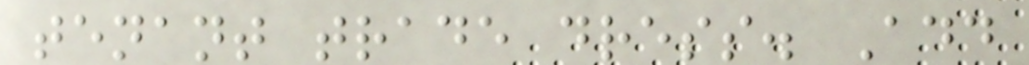tenant trade dress. Add
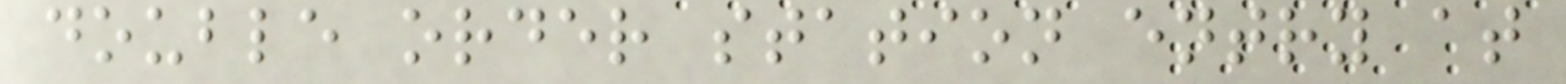double order station entry at
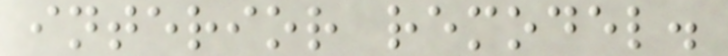interior remodel.
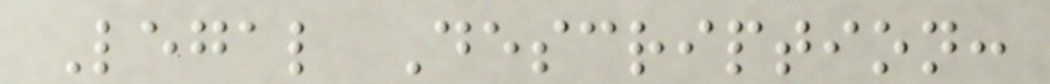Legal Description:
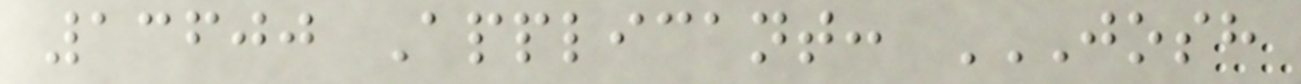13600 Applicant: JOSH
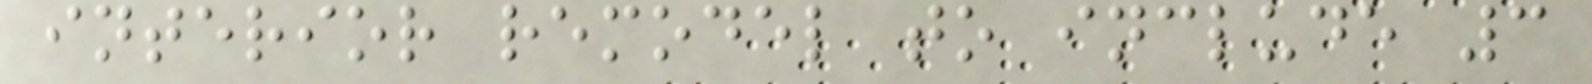interior remodel to include 3
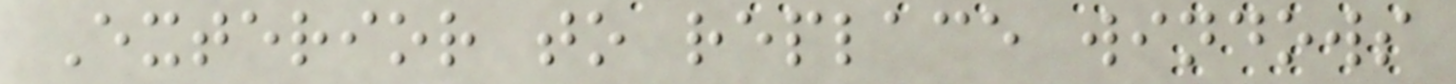Exterior to replace windows
